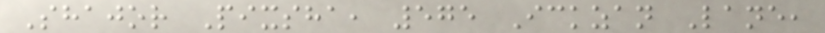Shajor Pixsha, 575 Ickzan Lane,
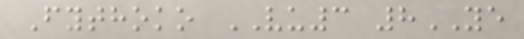Fythoko VU3 8YE
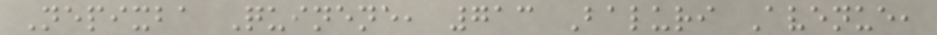Nepixba Quinene, 713 Baluri Avenue,
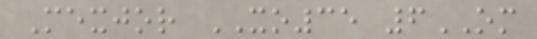Mexjor XO35 6OM
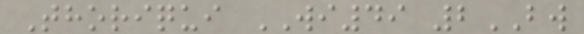Thoriqui WI49 2BW
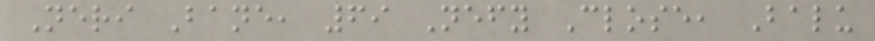Neri Bane, 69 Nefy Close, Balu
